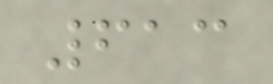613
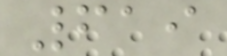619
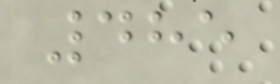485
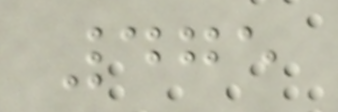475
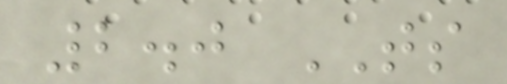2.0 TS
